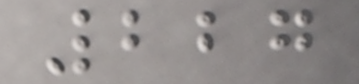227
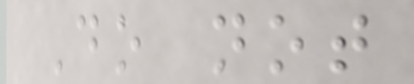Do not
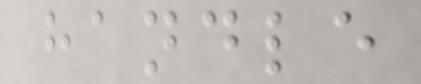handle
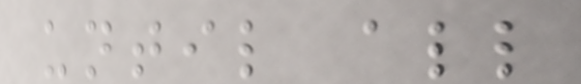until all
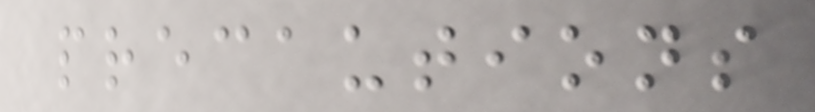precautions
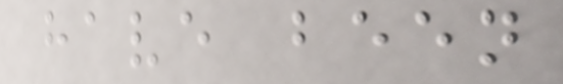have been
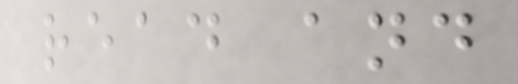read and
